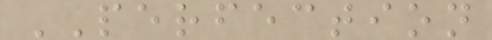PERFECTION
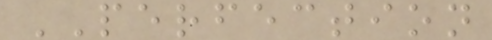PERFECTION
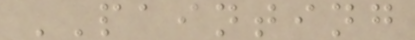PAINTING
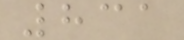831
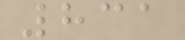831
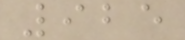925
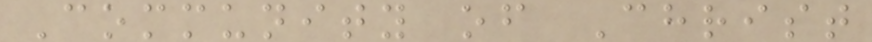Community of Christ
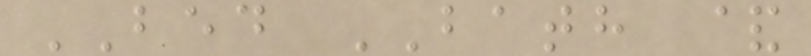BED BATH &
